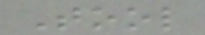Tool
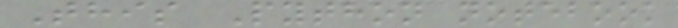This Python notebook
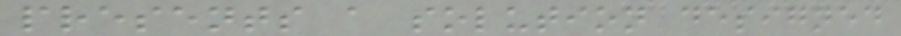presents a solution designed
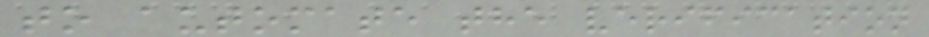to automate the verification
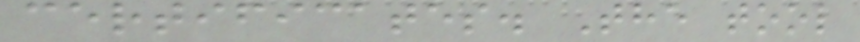certificates. The tool
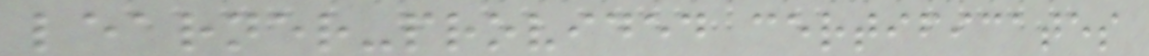learner-provided certificates
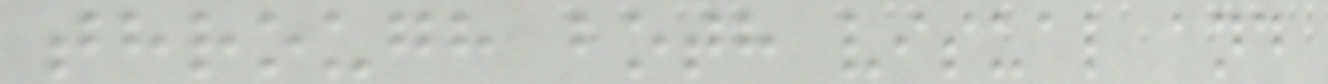through both visual and
